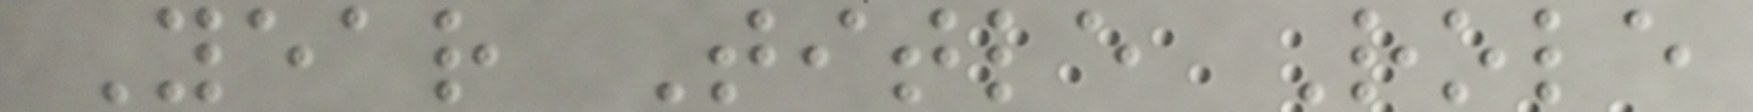Year Title Role
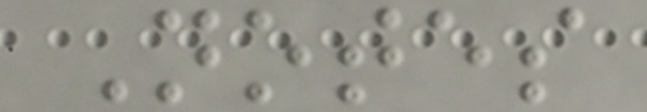Notes
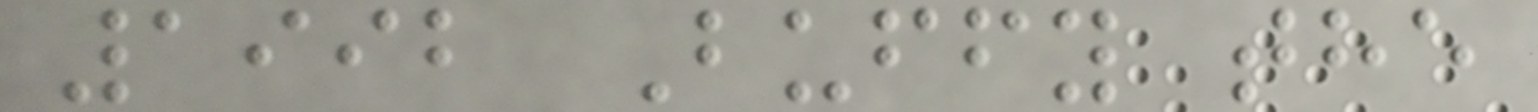1992 Buffy the
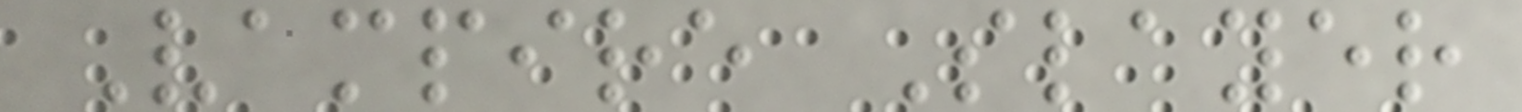Vampire Slayer
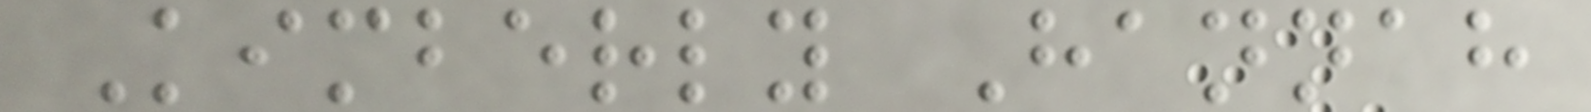Kimberly Hannah
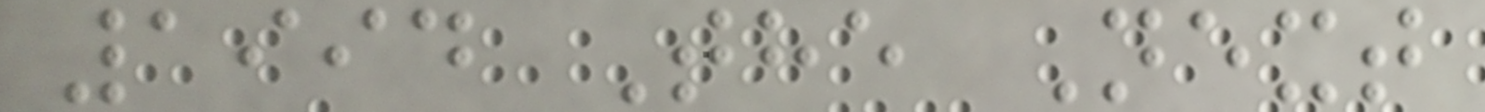1994 The Next
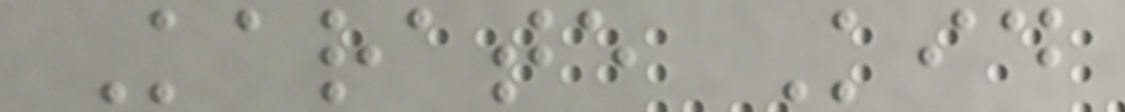Karate Kid
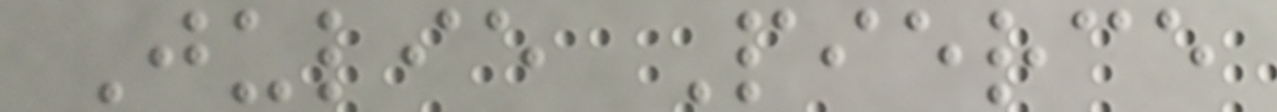Julie Pierce
